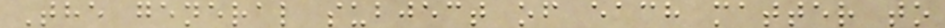The general subject of each matter to
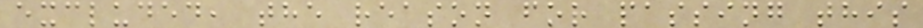excluded, the reason for passing this
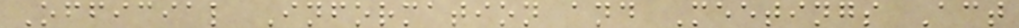Official Information and Meetings Act
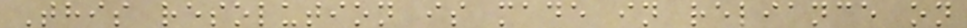This resolution is made in reliance on
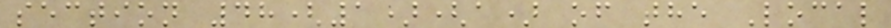section 48(1)(a) of the Local
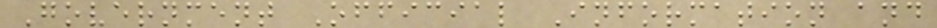Government Official Information and
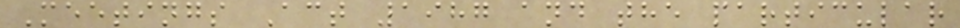Meetings Act 1987 and the particular
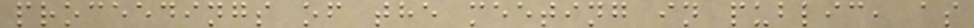proceedings of the meeting in public, as
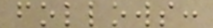follows:
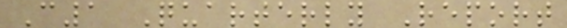C1 Quarterly Report
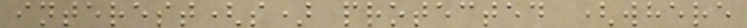interest(s) protected (where
